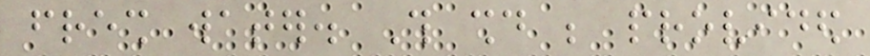fresh water. This should be provided
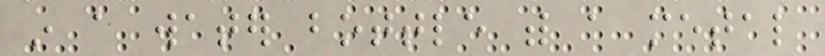in a water bottle with a metal
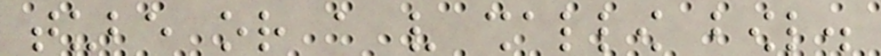tube or a very shallow bowl.
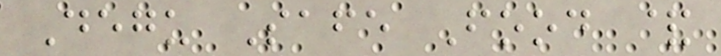Degu Safe Food &
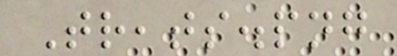Treats.png
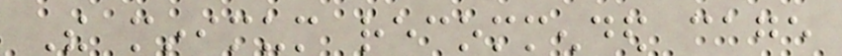The minimum recommended cage
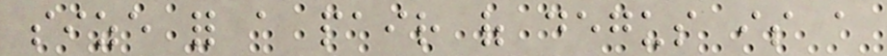size for a pair of degus is a
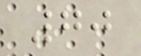70
